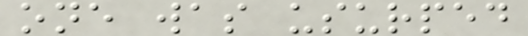one was usurped
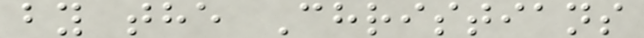by the Christians
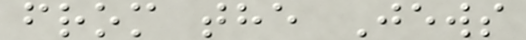from the Jews
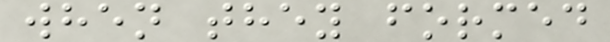when they formed
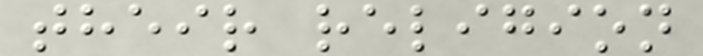their religion
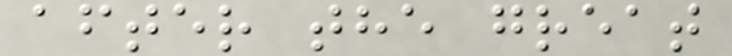after the great
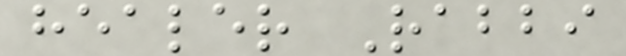healer Rabbi
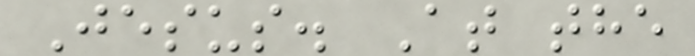Jesus. At the
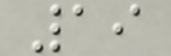19
